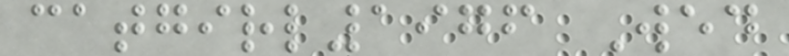catgirl1976 Wed
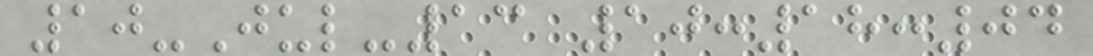10-Jul-13 10:18:04
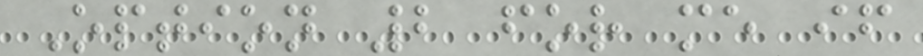Option 2 for me if
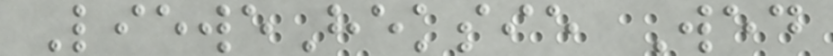LieweHeksie Wed
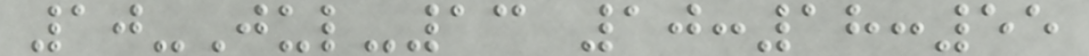10-Jul-13 10:18:55
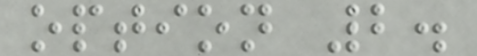option 2.
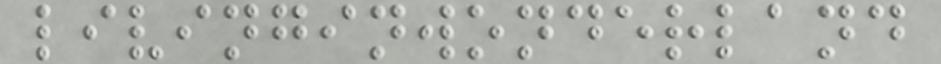livinginwonderland
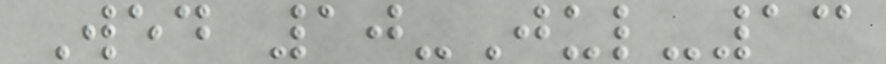Wed 10-Jul-13
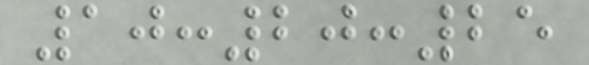10:20:25
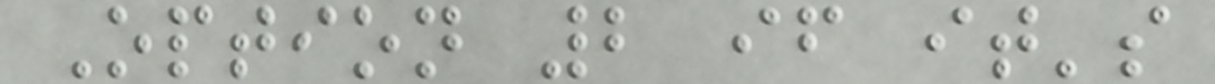Option 2 if it's
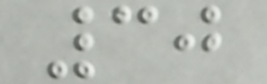30
